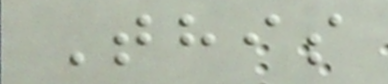This
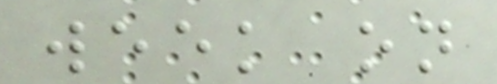week on
